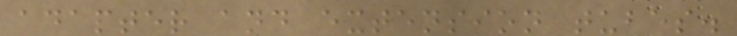adapter and extension tubes.
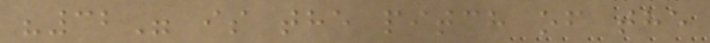"32" is the pitch of the
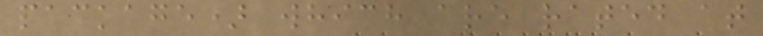package) which are rated at
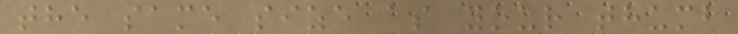the same size as your thumb
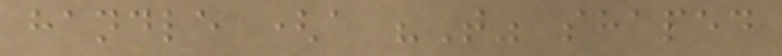handle (a "T" shaped
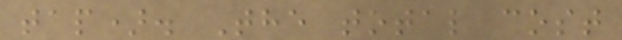tap). The total cost
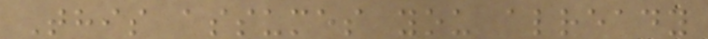This assumes you already
